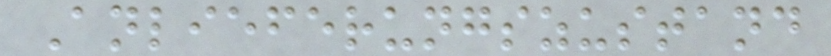Anlieferungszustand
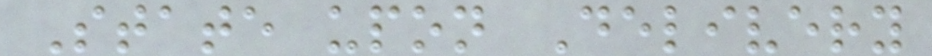State upon Delivery
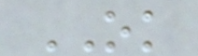OK
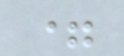=
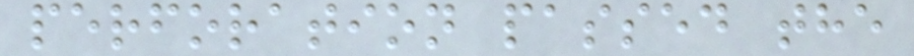perforation passed the
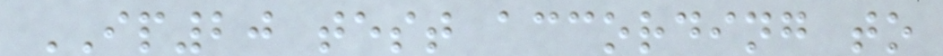IP20 test according to
